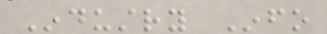Industry Info
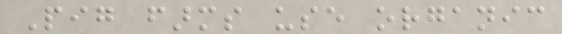Pig farms use organic
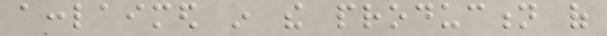acclaimed in the production of
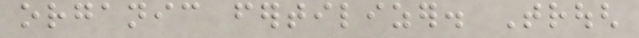organic fertilizer. Trough
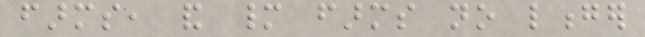farms, and many farms no longer
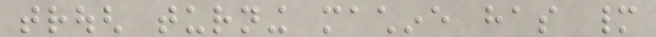trough turning machine has many
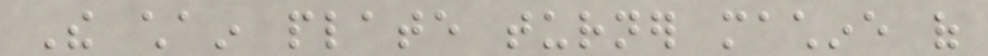The chain plate turner machine of
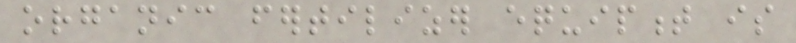organic fertilizer equipment is
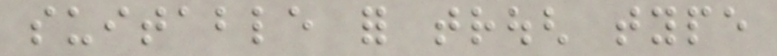suitable for trough type
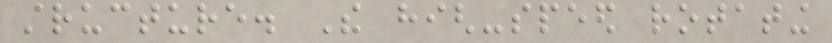structure. The high-speed rotating
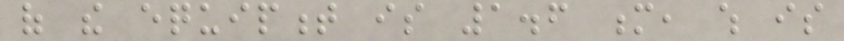of the equipment is 1.6 m, which is
